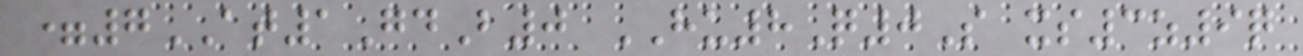=7AT1GdB0 HU8Q0S xs3z9q
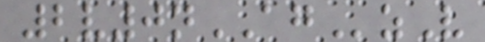2v0nAGzV
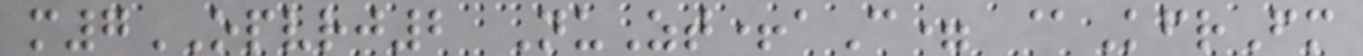m7OPVRJ2 NuZt+aC= @KfrFm
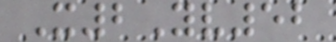X2Yv52
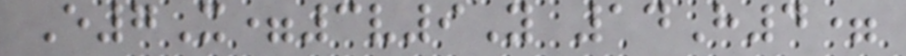E7X=3v9Y 14H4=
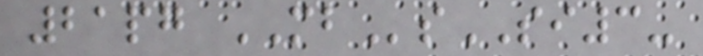21pg MBsSI3-
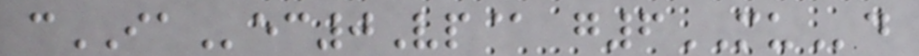cIAec0Vp@ g6MUd
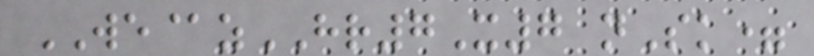WE@zHR7X7 nSk=
